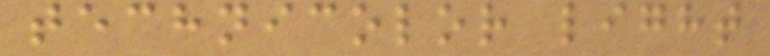technicolor light
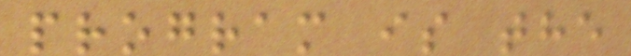program is the
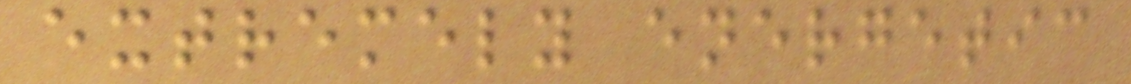extremely energetic
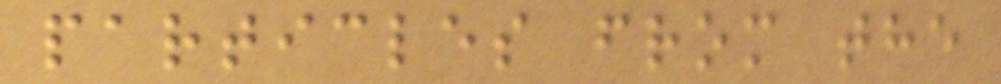particles from the
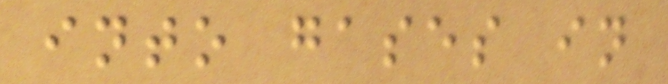into gases in
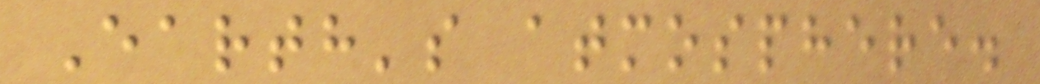Earth's atmosphere.
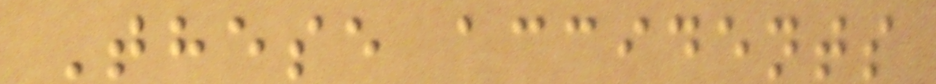These accidents
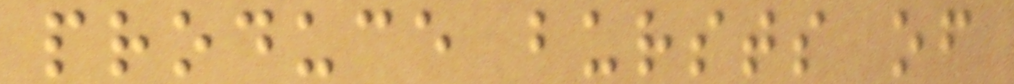produce bursts of
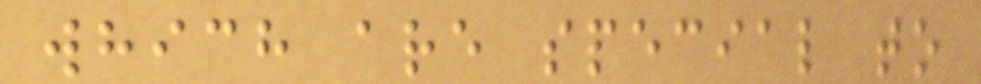which are special to
